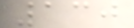130
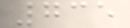735
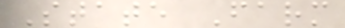State Farm
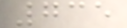735
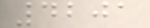4201
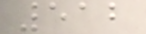512
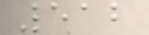512
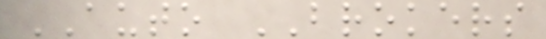AUTO BROKERS
